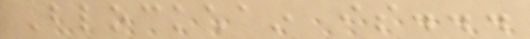Blockchain is...
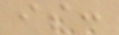is:
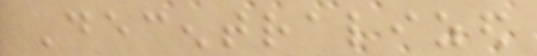Decentralized
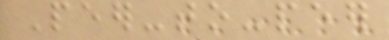Peer-to-peer
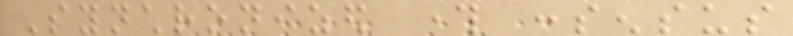Synchronized through consensus
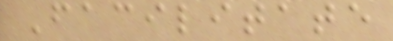Facilitate
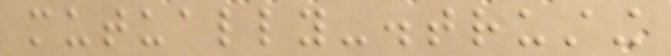mutually-distrusting
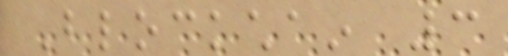Blockchain 3
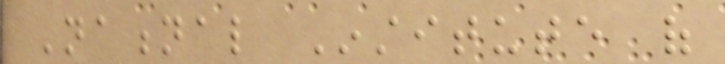National Institute of
